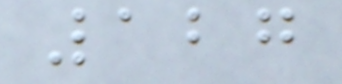127
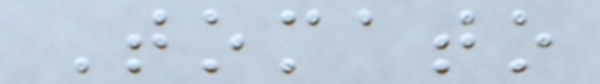Tomato
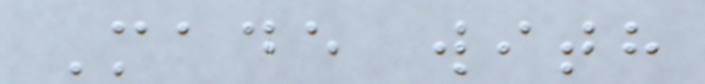Made with
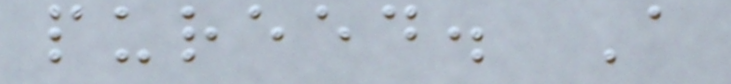pureed. A
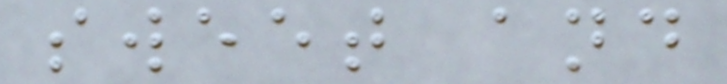sweet and
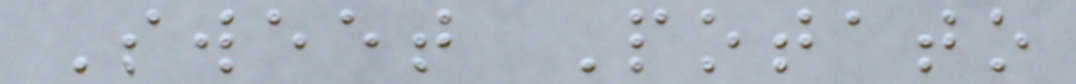Sweet Potato
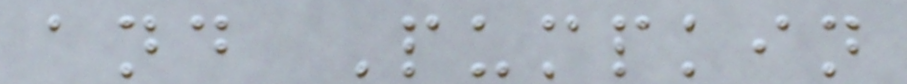and Pumpkin
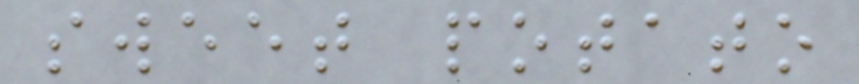sweet potato
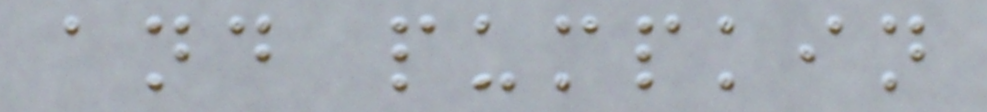and pumpkin
